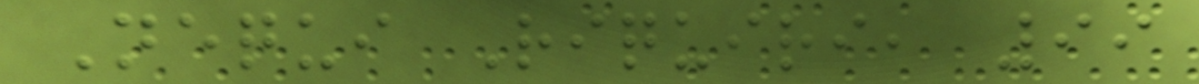Nequi Riquiri, 99
